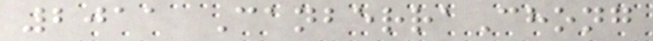2011 CanberraChong
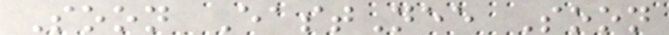Soon EastNee Soon
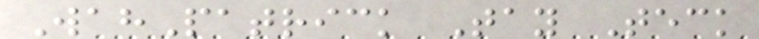WahPatrick Tay Teck
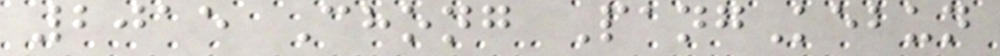2015 Chong PangKebun
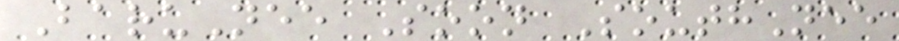BaruNee Soon SouthNee
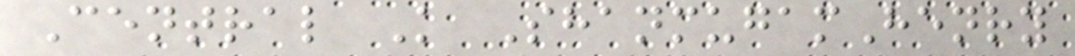Central K ShanmugamHenry
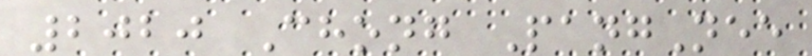2020 Chong PangNee
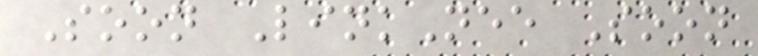Soon LinkNee Soon
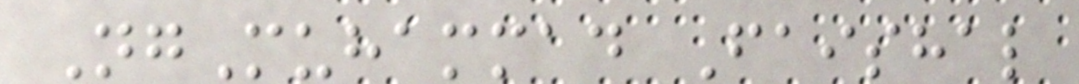NgMuhammad Faishal
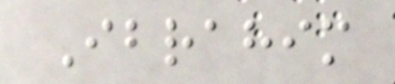Ibrahim
